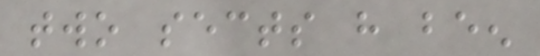two sects have been
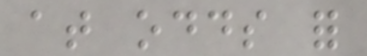at odds for
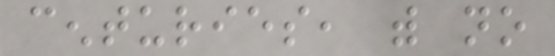centuries, with no
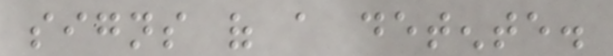signs of a detente.
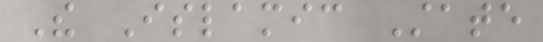The Islamic State
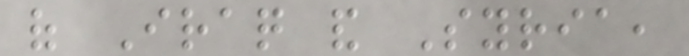of Iraq and Syria,
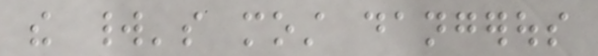the world's most dangerous
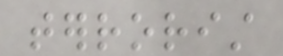terrorist
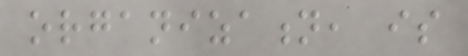organization, is
